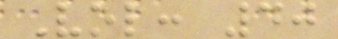Vol: 40
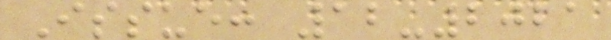Issue: 12-2021
